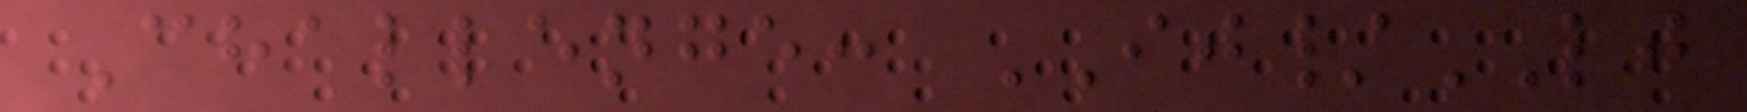Challenge: IJ/LJ
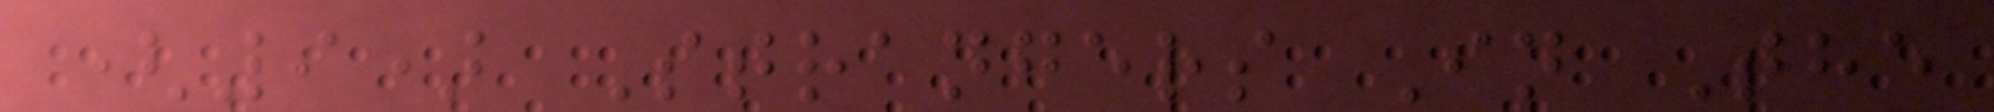(9) Strangers In The
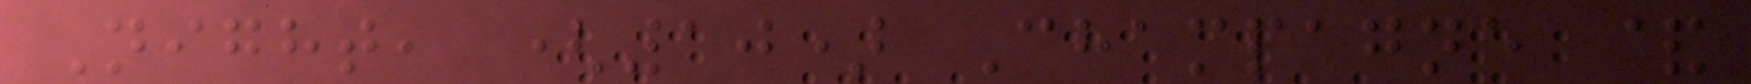Night, (10) Champagne &
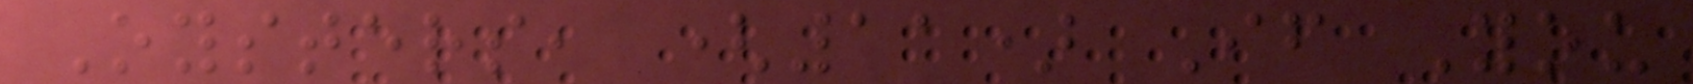Oysters, (11) If You
